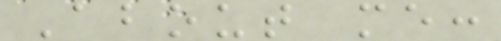About me:
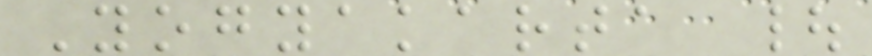Yogyakarta |
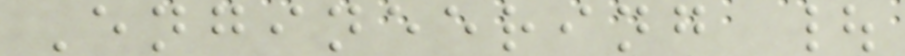Engineering |
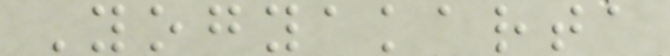Yogyakarta
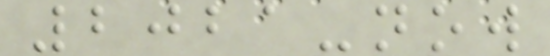2021-now
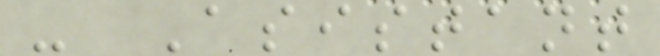- Asistant
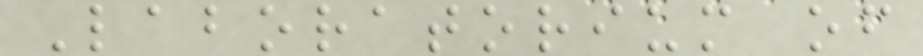Laboratorium of
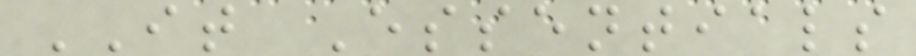IT Essentials
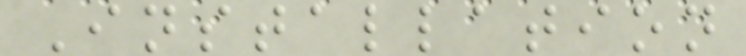Installation
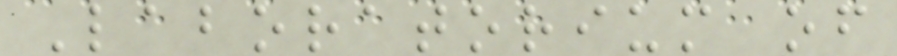Laboratorium of
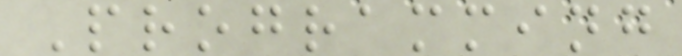Programming
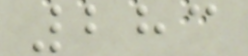283
